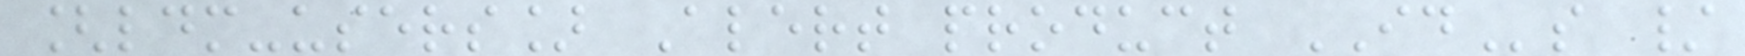[ldm-users] Alert product IDs /
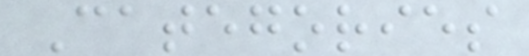Categories
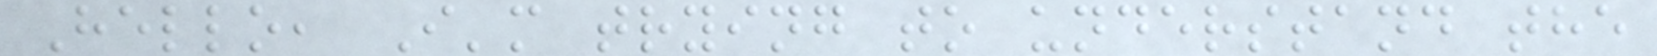Hello, I'm trying to understand the
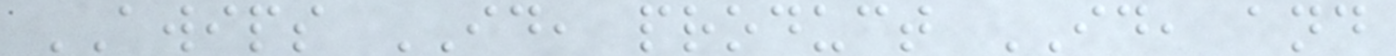AWIPS ID, product ID, and
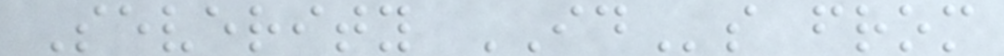Severity IDs from
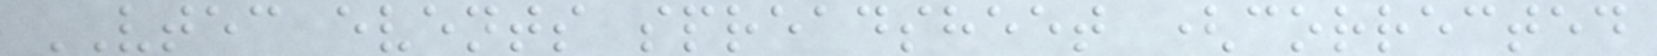VTEC events spreadsheet (corrected
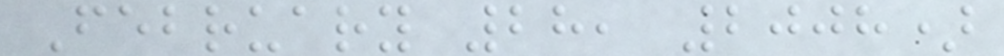February 28, 2008)
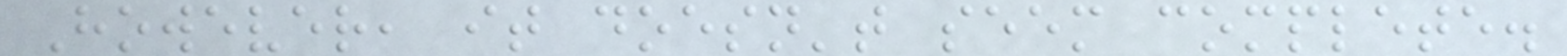However, it doesn't seem complete.
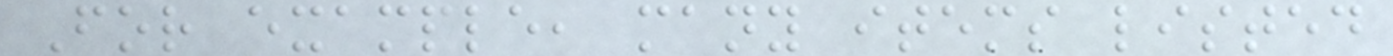For example, many items listed
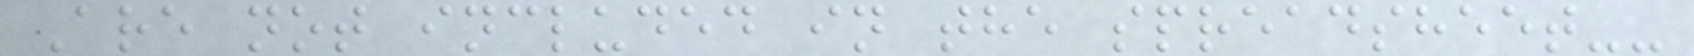Are not included in the spreadsheet--
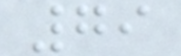79
